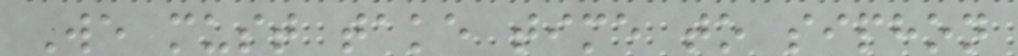We must take time to siphon
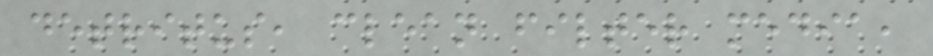detritus, clean filter media,
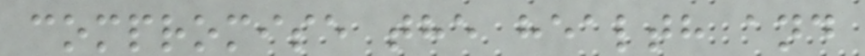compromise the health and
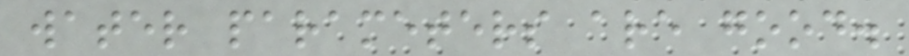water parameters are good.
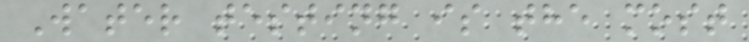Water testing is the most
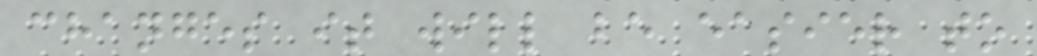changes it will be easier to
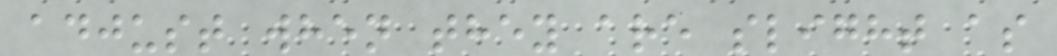adjust when they are slight as
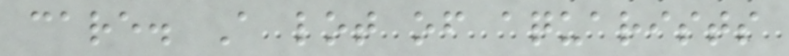care. A lot of aquarists
